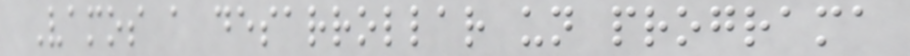Vamos a desarrollar un programa
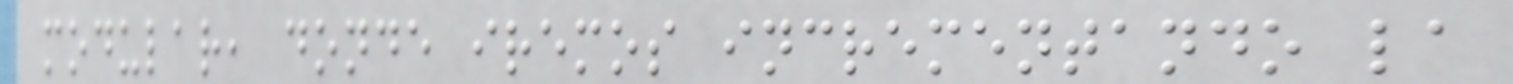modular, donde iremos incrementando la
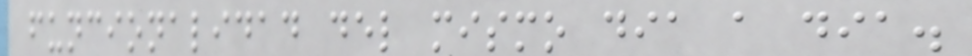funcionalidad del mismo dia a dia.
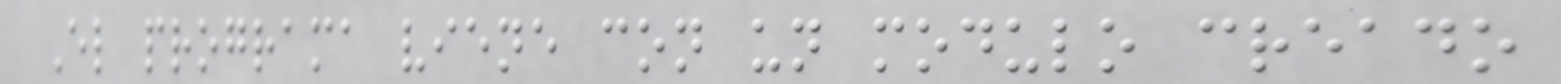El programa viene con un modulo creado
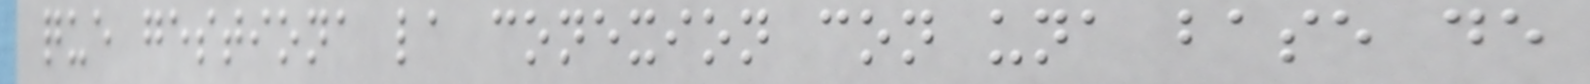que gestiona la conexion con una base de
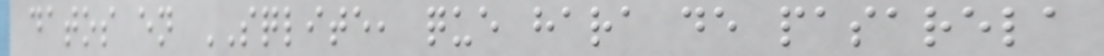datos en SQLITE, que hara de pasarela
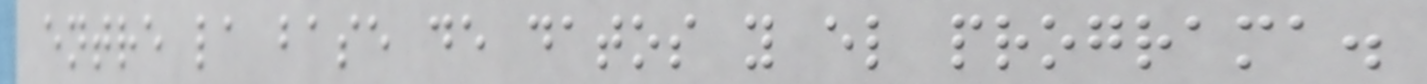entre la base de datos y el programa.
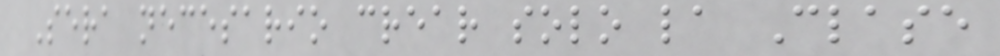Sera necesario crear solo la Clase
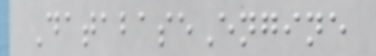DatabaseEngine
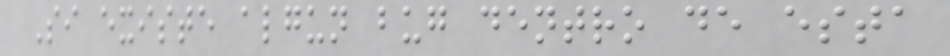Si existe algun bug dentro de esta
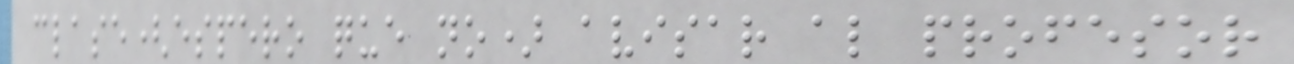clase(espero que no) avisar al profesor
